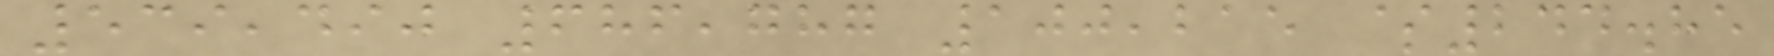539,490 686,787 100,215 $244.85
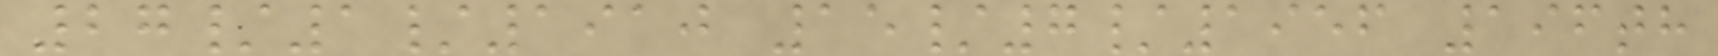27/1/1910 15/7/1956 196th
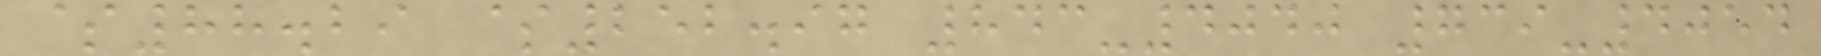$88.29 $252.97 843-4040 739-4054
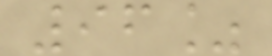96%
